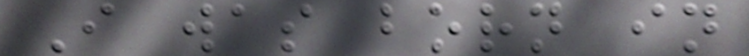I was born in
